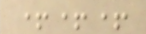+++
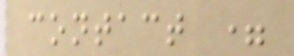contact =
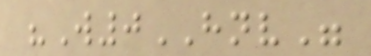"W0HNV"
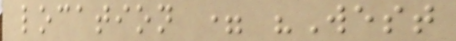location = "West
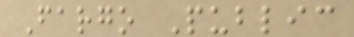Fargo Public
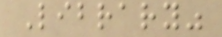Library"
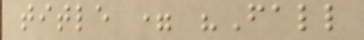title = "Fall
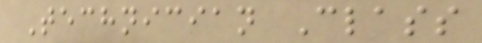Technician Class
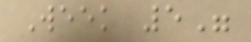Week 5"
